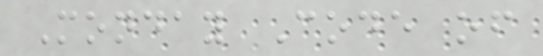Monday Code of
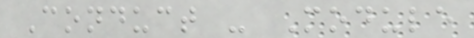Conduct - Module
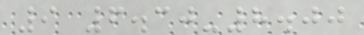9 6.30-8.00
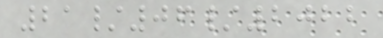21/06/2022
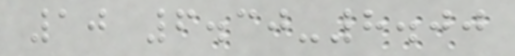10 6.30-8.00
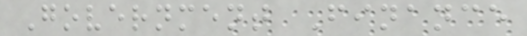Government Finance
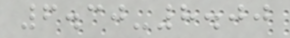6.30-8.00
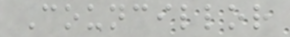Councillor
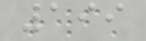199
